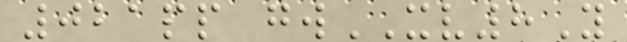021pp gwXV8Y
